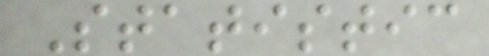Statistic
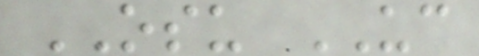OSU UC
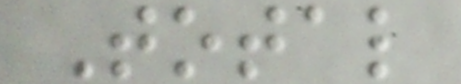Total
